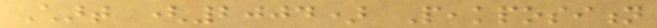Chart (2004) Peakposition
